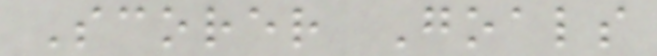Scorer Goals
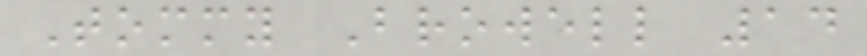Tommy Browell 14
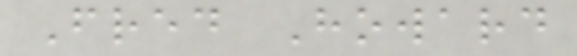Fred Howard
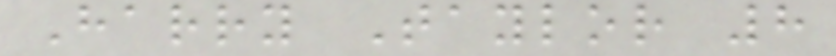Harry Taylor 8
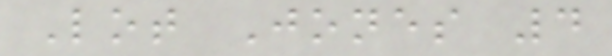Lot Jones 4
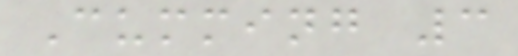Cumming 3
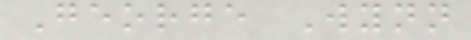George Wynn
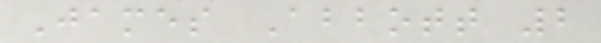James Abbott 2
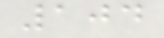104
